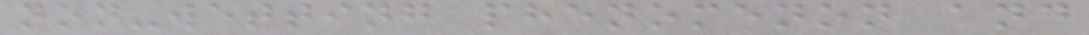non-wetting phenomenon and
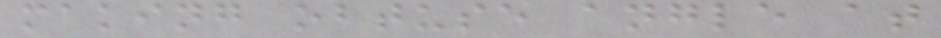making obtuse angle at
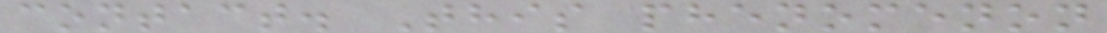contact. This phenomenon
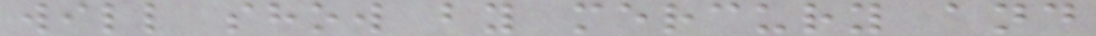will show by mercury and
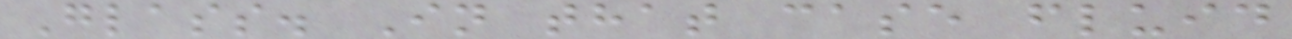Glass. In that case fluid
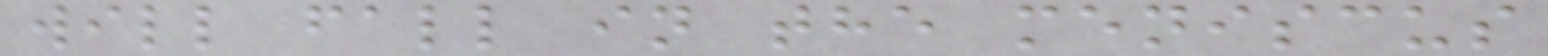will fall in the meniscus
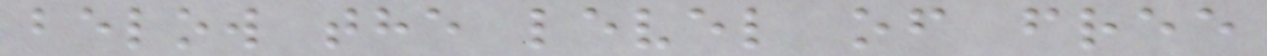below the level of free
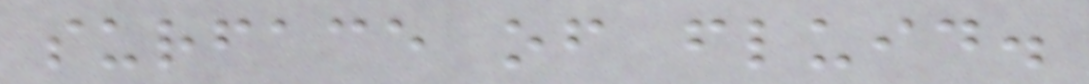surface of fluid.
